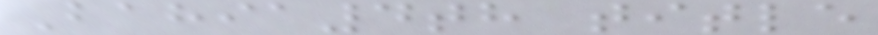Bahia4th title
